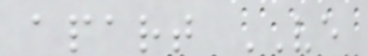apart VE
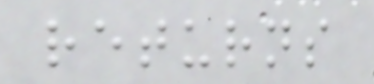returns
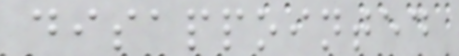disappointed
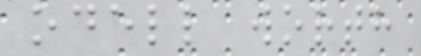odell worth
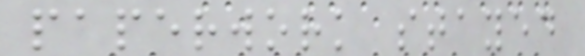paperwork stayed
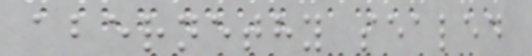abernethy sealed
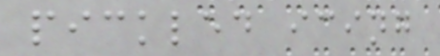pickled icing
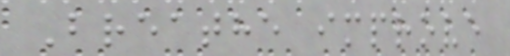Breathe improve
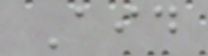Aid
